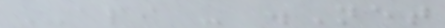API - .Net
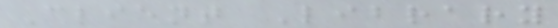Client Library
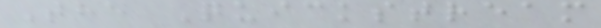The Quickstream
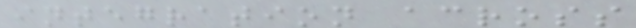integration across
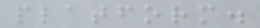platform.
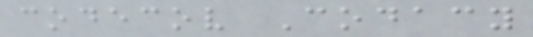codecov Codacy
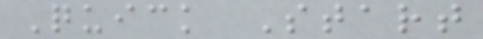Quick Start
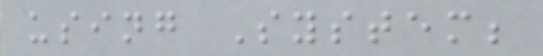using System;
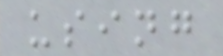using
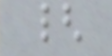{
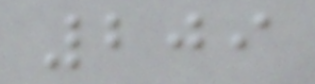209
